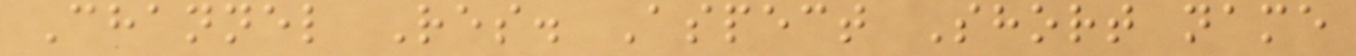Channel Res. Aspect Short name
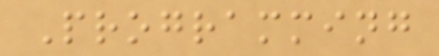Programming
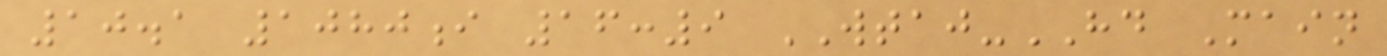10.1 1080i 16:9 WTAJ-HD Main
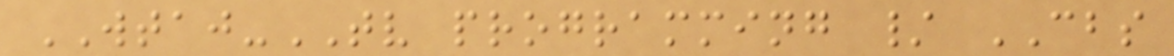WTAJ-TV programming / CBS
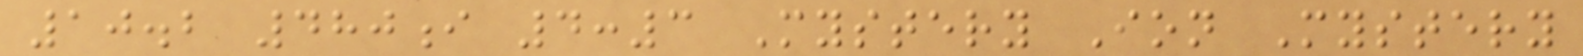10.2 480i 4:3 Mystery Ion Mystery
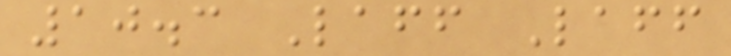10.3 Laff Laff
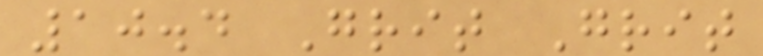10.4 Grit Grit
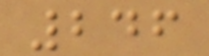246
